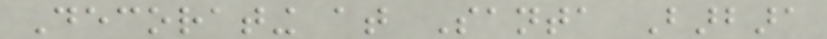Decorating at Santa Barbara
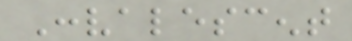Convalescent
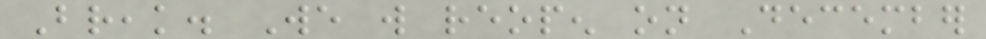Break. We will reopen on December
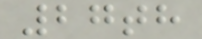27th
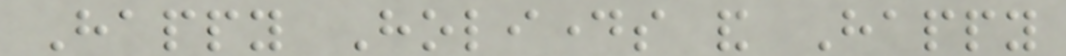Happy Holidays and Happy
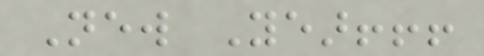New Year!!!
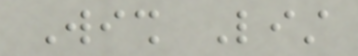Wish List
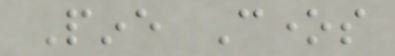Pine Cones
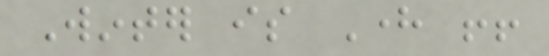Winter is Here !!
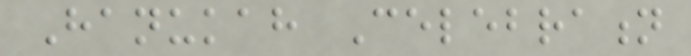Hanukah Celebration
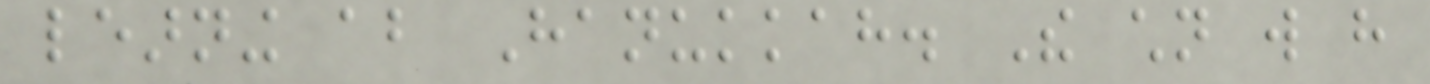learning about Hanukkah. The children will have
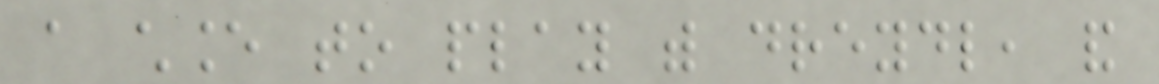a chance to play with dreydl, and
